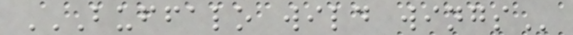BUFFALO WILD WINGS
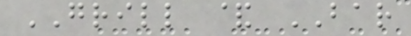GRILL & BAR
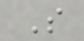S
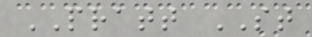PRATT ST
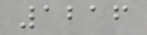1216
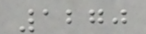1270
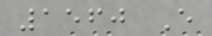1560 E
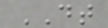DT
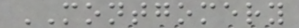MONTGOMERY
